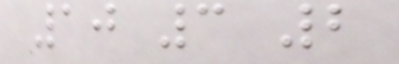10 3 2
